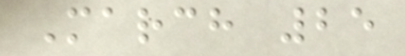March 25
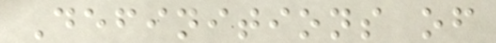Definitions of
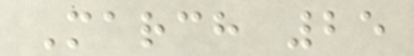March 25
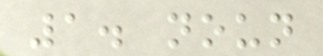1. noun
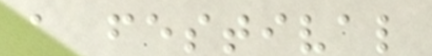a festival
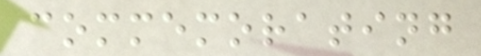commemorating
